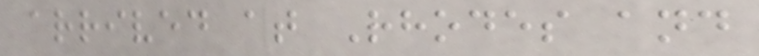arrived at Rhodes and
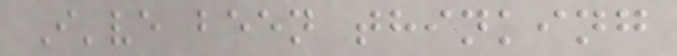I've been thinking
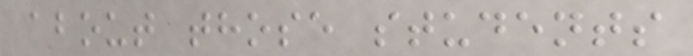about those students
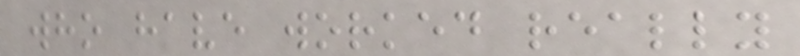who have worked really
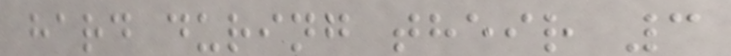hard during their 3
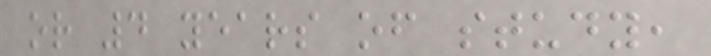or 4 years of study,
